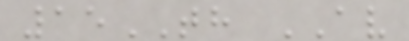15TH AV
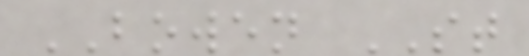BOWEN ST
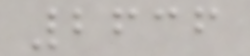2636
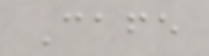Cafe
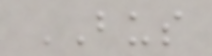BUS
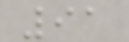91
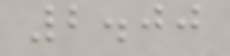2.00
